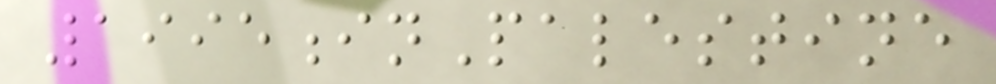1995inPalestine
